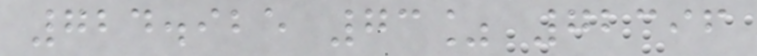724.925 73% 72396
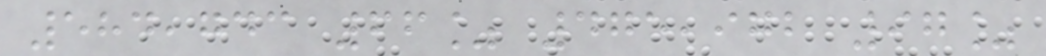584,743 66% 475,972 97%
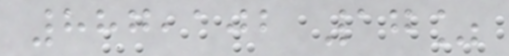887,102 17%
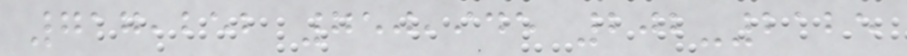717,252 750,945 202-2125
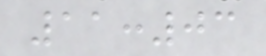11:03
